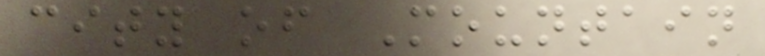city of Mountain
